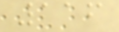116
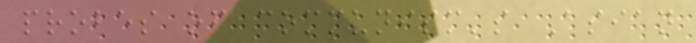probes of communism's Asian
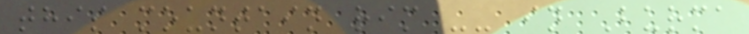this mountain rim -- in Burma
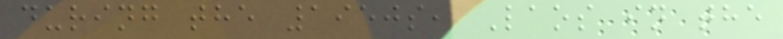during the 1950s, Laos in the
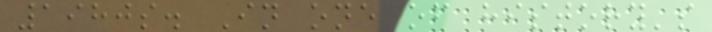1980s. In one of history's
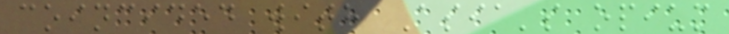coincided with Asia's opium
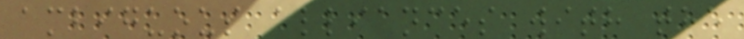ambiguous alliances with the
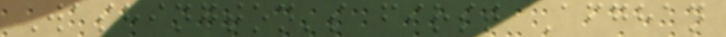Washington's first Afghan
